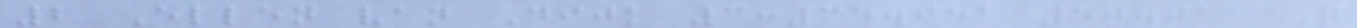2 Ellen van Dijk 3:35.951 50.011 Q
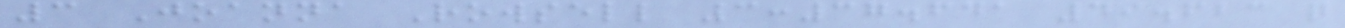3 Joanna Rowsell 3:37.641 49.623 q
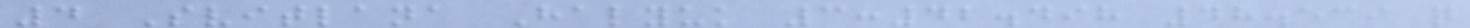4 Svitlana Halyuk 3:42.498 48.539 q
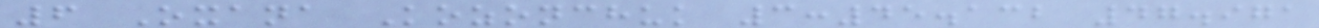6 Oxana Kozonchuk 3:45.132 47.971
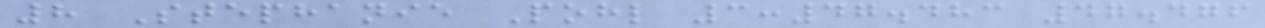8 Stephanie Pohl 3:47.483 47.476
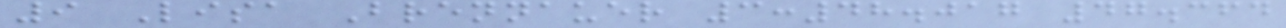9 Lisa Brennauer 3:48.017 47.364
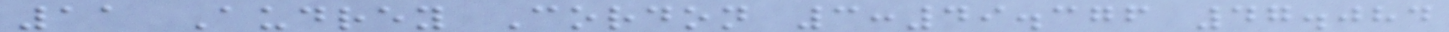11 Audrey Cordon 3:49.376 47.084
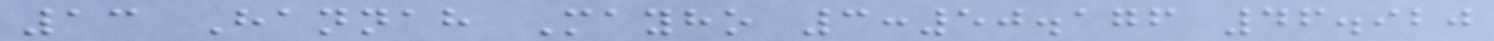13 Hannah Mayho 3:50.176 46.920
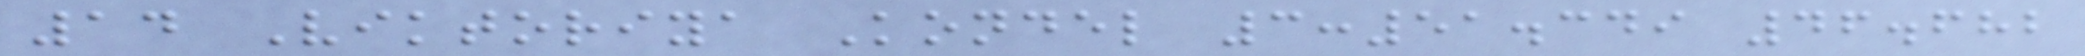14 Viktoriya Kondel 3:51.349 46.682
